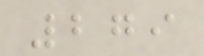279
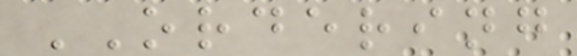ORDERING
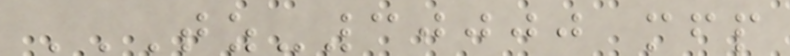TZ-30000 MFP
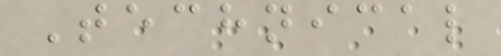Technical
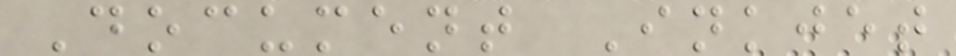Document Inkjet
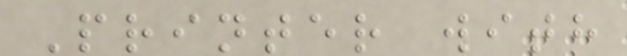Printer with
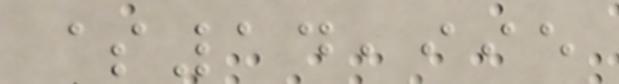$14,995
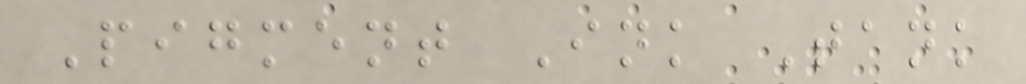Pigment Ink Tank
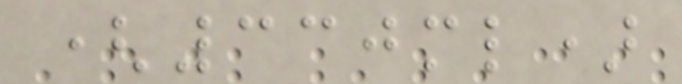(330ml)
